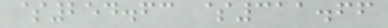$254.63 $311.66
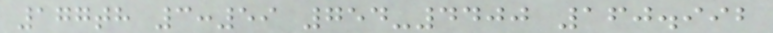177th 3:59 754-4400 160.992
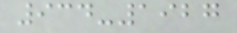934-1927
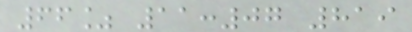66% 11:07 819
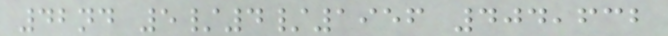42nd 5/4/1956 404,632
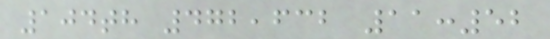104th 472,632 11:52
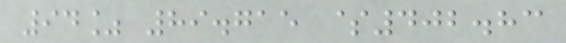94% 89.715 $402.83
